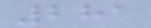281
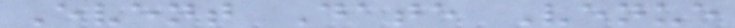Event Date Venue
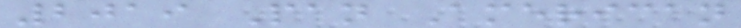2019 Pan American
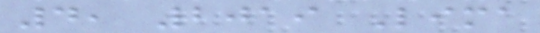4, 2019 Lima
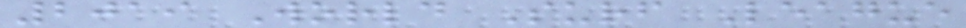2019 World Surf League
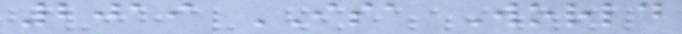2019 ISA World
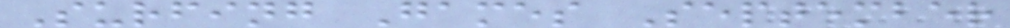Surfing Games September
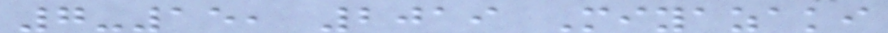7-15, 2019 Miyazaki
